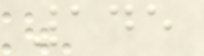145
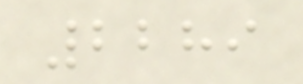2289
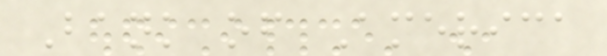Bank of America
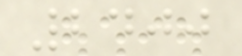2400
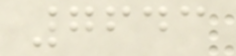7643
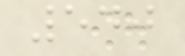540
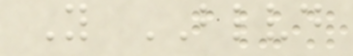Y BLVD
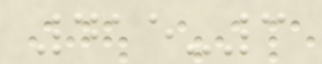415-3
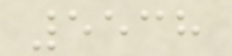5538
